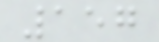157
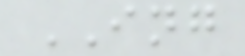ING
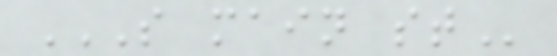S MAIN ST
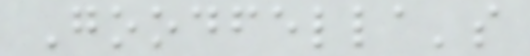Goodfella's
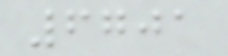6701
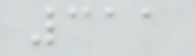311
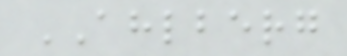AHLBERG
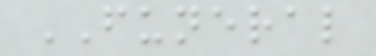FUNERAL
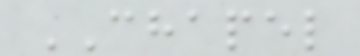CHAPEL
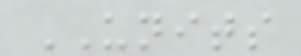UNITS
